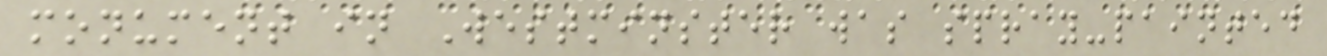monument in Westminster was spray-painted
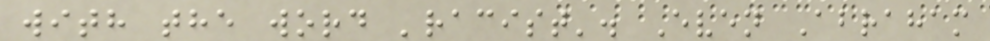with the word 'racist'. Even Abraham
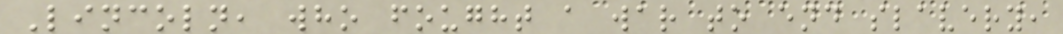Lincoln, who fought a war to end slavery,
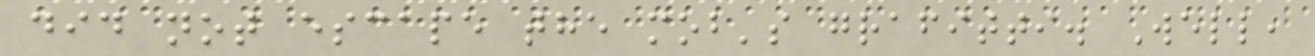did not escape the mob's grafitti. Well,
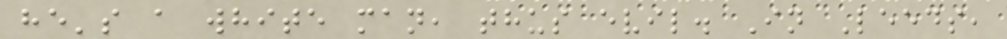he's a white man, thus evil. In Leeds,
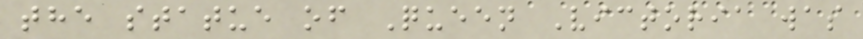the statue of Queen Victoria was
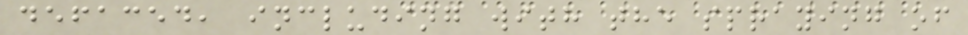defaced, including with the spraying of
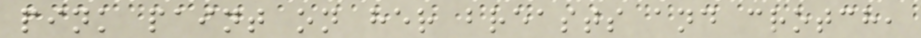pink paint on her breasts and crotch,
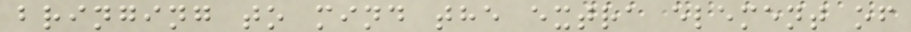bringing to mind the extra element of
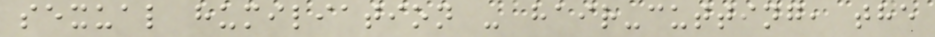sexual humiliation - hair-cutting, the
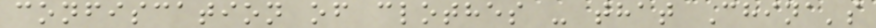confiscation of clothes - that China's
